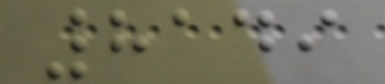8149
